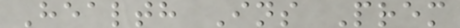Health Ins Prem
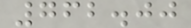762.00
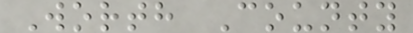Worth County
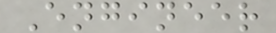Engineer
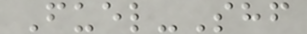Fuel-Shf
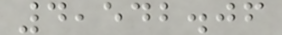4,542.06
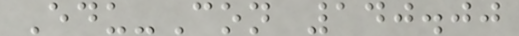Edu-Con 140.00
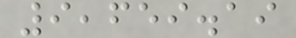9,659.19
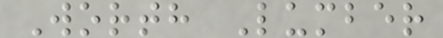Worth Lumber
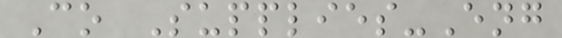Co Supplies-Eng
